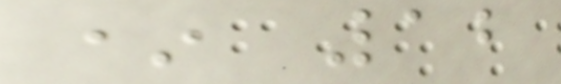* 12
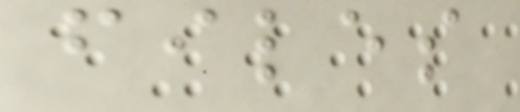files
